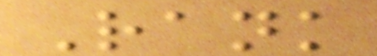Rank
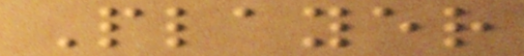Player
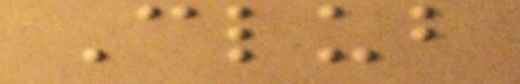Club
